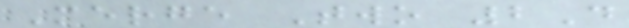Merge Two 2D
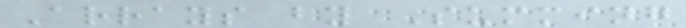Arrays by Summing
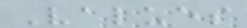Values
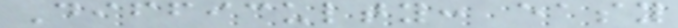Difficulty: easy
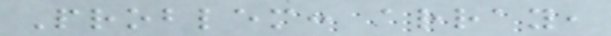Problem: array,
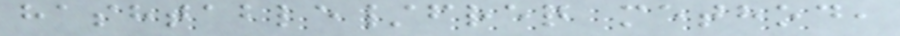hashtable/freq method,
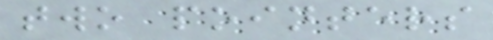two pointers
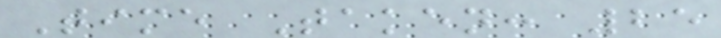Time Taken: 25
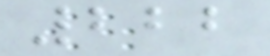222
